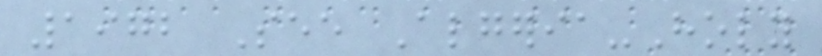1972 See Algeria-Holy
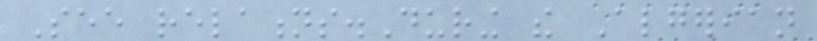See relations.During the Algerian
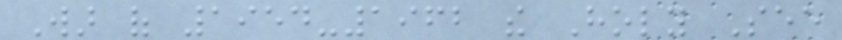War of 1954-1962 the Holy See
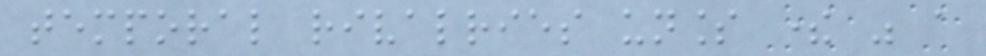temporal rivalries unless there was a
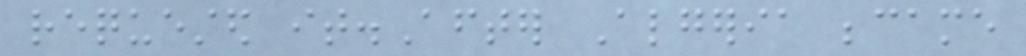requested it.After Algeria became
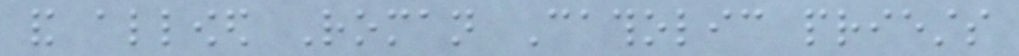and allowed Roman Catholic priests
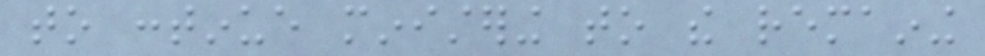to continue ministering to the remaining
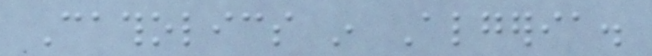Catholics in Algeria.
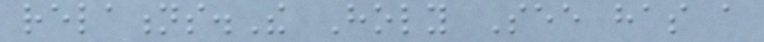relations.The Holy See has a
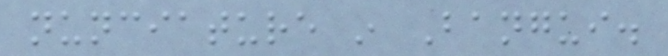nunciature in Bangui.
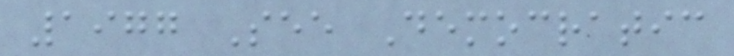1977 See Democratic
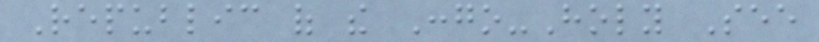Republic of the Congo-Holy See
